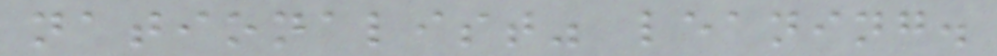nationalist" leaning.
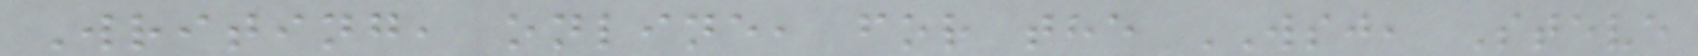Writing, online, for the WSJ, Steve
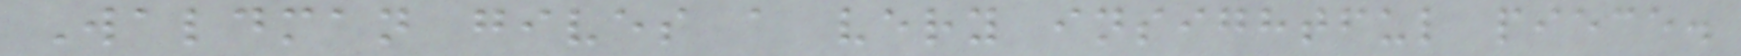Waldman gives a very insightful piece.
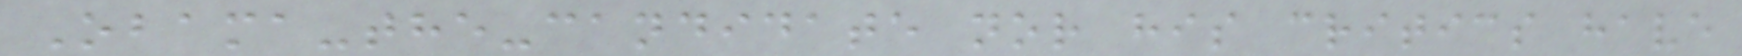Obama-the-candidate nor his critics have
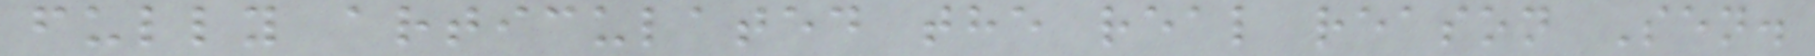fully articulated the real reason Sen.
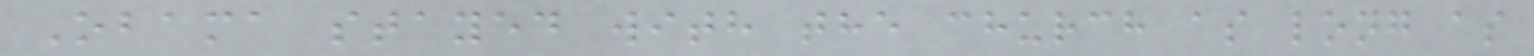Obama stayed with the church as long as
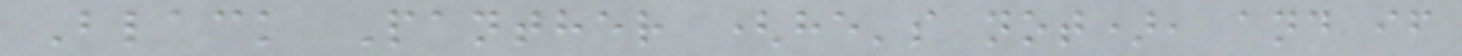Black Panther (he's not), and if
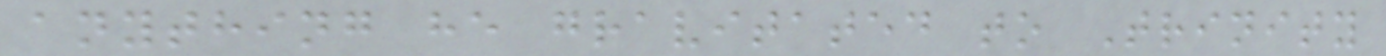anything he gravitated to Trinity
